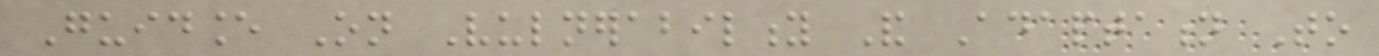Guidance On Vulnerability And Adaptation To
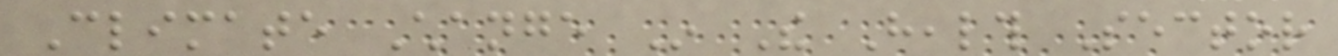Climate Change In The Health Sector
